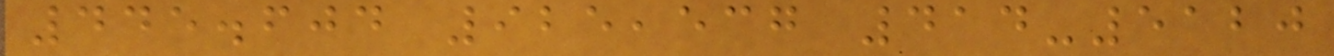445.604 925,537 414-5120
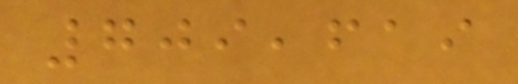709,619
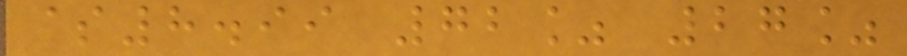$8.99 72% 27%
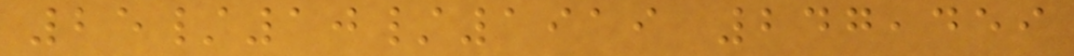25/10/1919 247,459
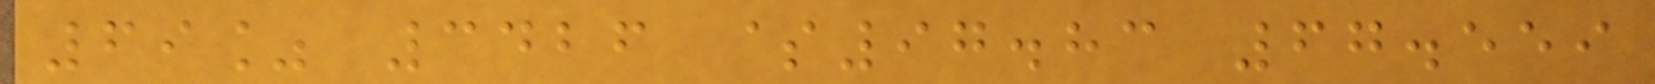69% 3426 $97.83 67.559
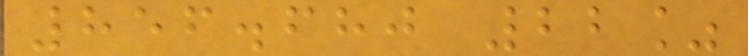856.680 22%
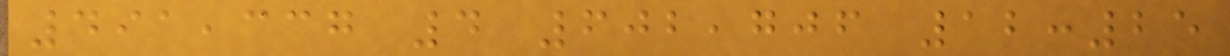491,337 4 602,706 12:25
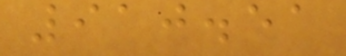910.51
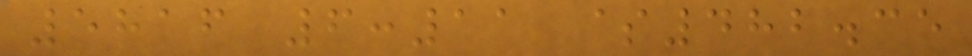5816 6:11 $482.35
